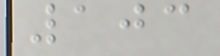103
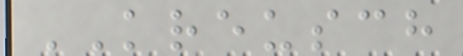KREUSCH
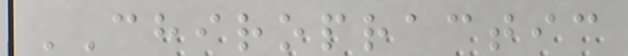CHIROPRACTIC
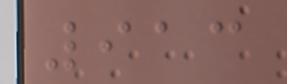913
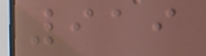919
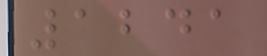1241
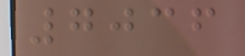7036
